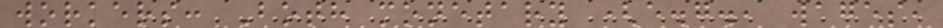workers: Both monetary (e.g., wages,
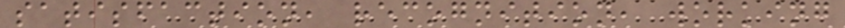satisfaction, recognition, working
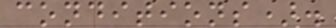conditions).
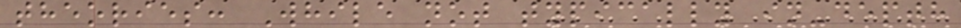theories: While not typically in-depth
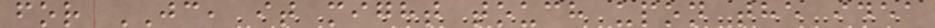for JC, it might touch upon the idea
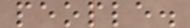people.
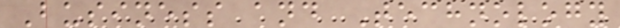Business and Technology
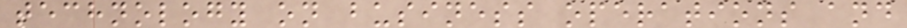technology on business operations and
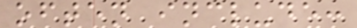often include:
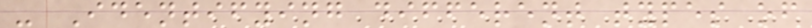- Identifying different types of
